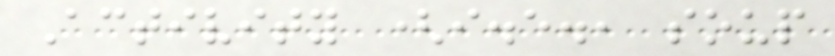Activity (i.e., soup
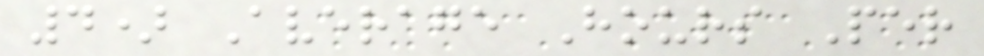4) Average Hours Per
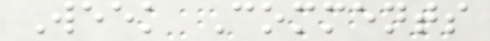Week Comments
